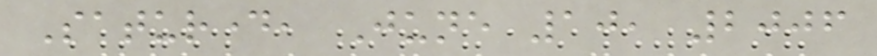Saturday, June 10, 2006
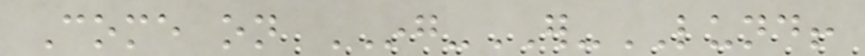Come on ING-ER-LUND!
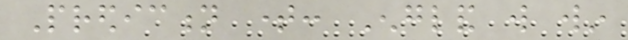Prediction time: England will win
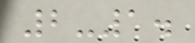2-1.
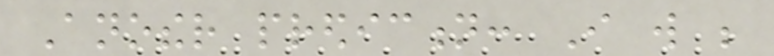Another prediction: I will be
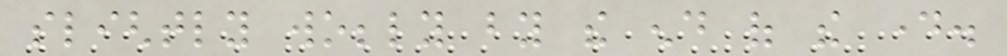slightly wobbly by the end of the day.
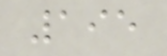195
